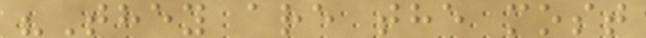"They are the most
